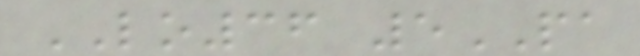LO36 5PA
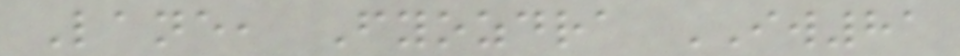Lane, Fyozdra IW81
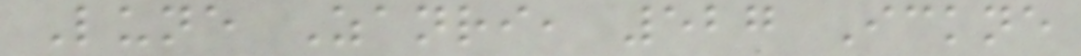Lune Zanri, 527 Ickne
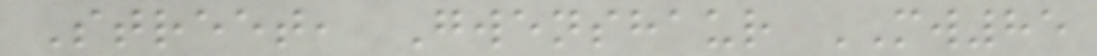Street, Gwenshaur MW85
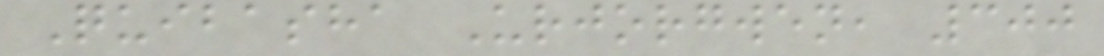Quibasha Urjorgwen, 300
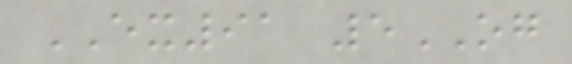EX91 5OG
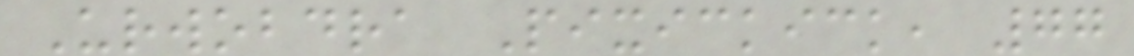Urwobdra Pixickick, 77
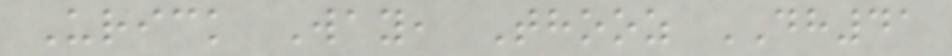Urick Way, Thooz DH41
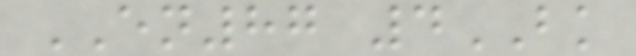EN87 4BK
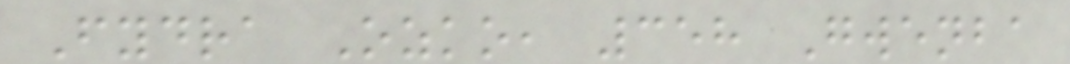Fydra Ozko, 358 Gwenba
